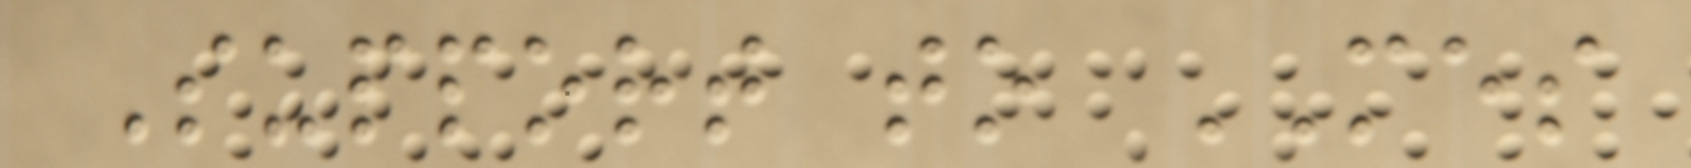Support to MES
